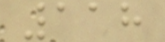118
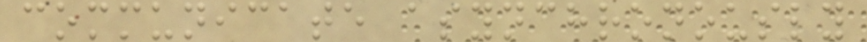communicate asynchronously
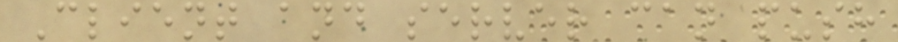Client and server can push
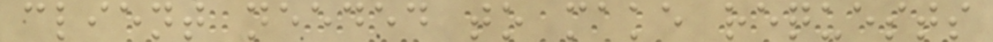client needed to make requests
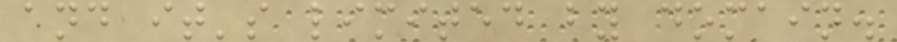and it's limited by domain.
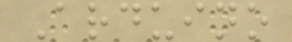Arduino
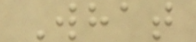What
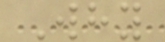Why
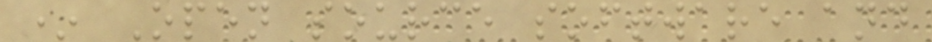* Open source software and
